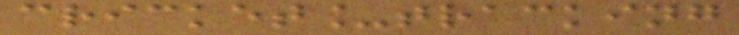cricket_tracking
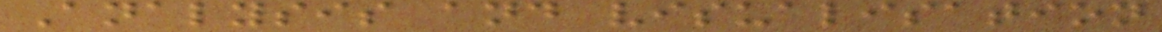Analysis and visualisation
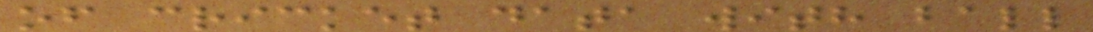of cricket data with ball
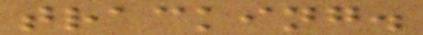tracking.
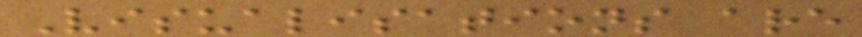Visualisations are
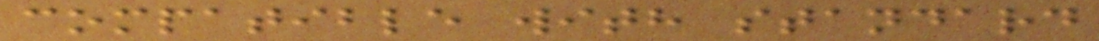compatible with standard
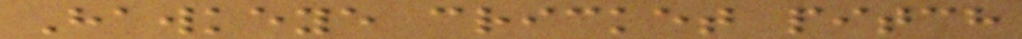Hawkeye cricket pitch
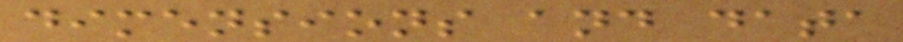dimensions and data
